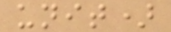unit)
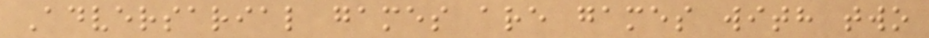Adversarial games are games with two
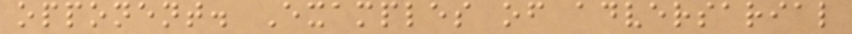opponent. Examples of adversarial
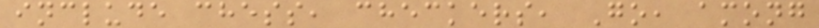include chess, checkers, Go, among
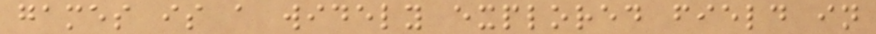games is a widely explored field in
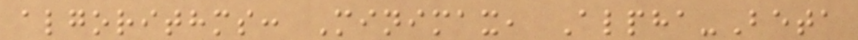algorithms: Minimax, Alpha-Beta
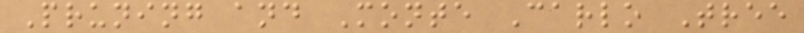Pruning and Monte Carlo Tree
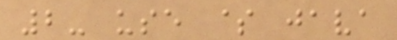2- use $ java
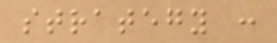strategy :
